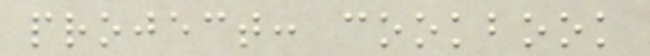project: cookbook
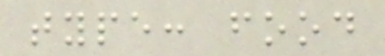type: food
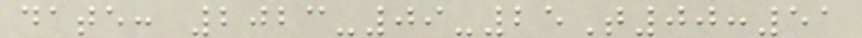date: 2023-09-25T00:51
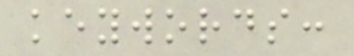keywords:
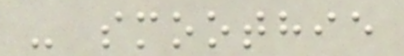- smoothie
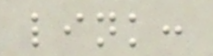link:
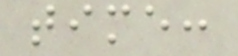time:
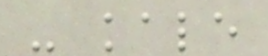- kale
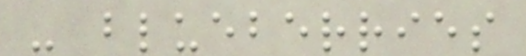- blueberries
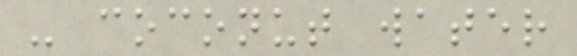- coconut water
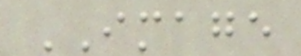IMAGE
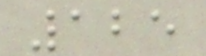125
